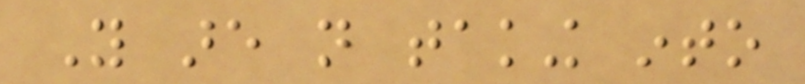You are not taking into
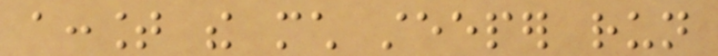account the much steeper run
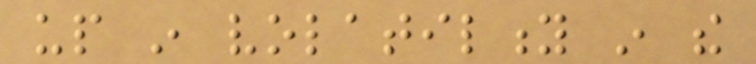up in volatility in the
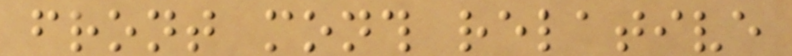front month relative
